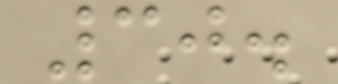30.
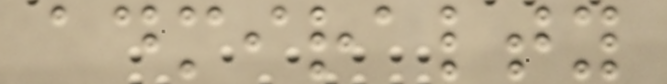admiralty
